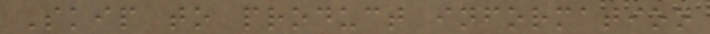Skip to product information
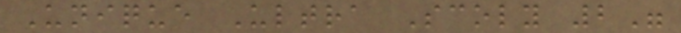Unique Ultra Scoly 2"
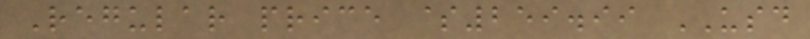Regular price $259.99 USD
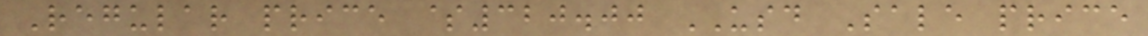Regular price $320.00 USD Sale price
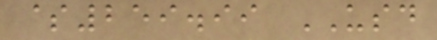$259.99 USD
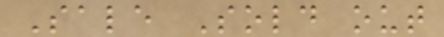Sale Sold out
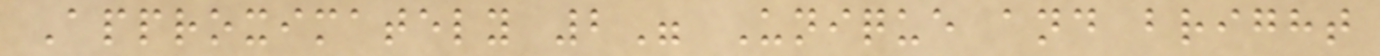Approximately 2" Unique and bright
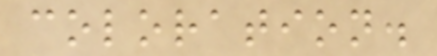coloration.
